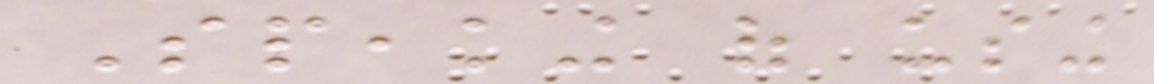Speaking of using
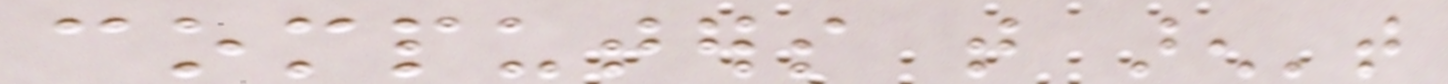computers that aren't
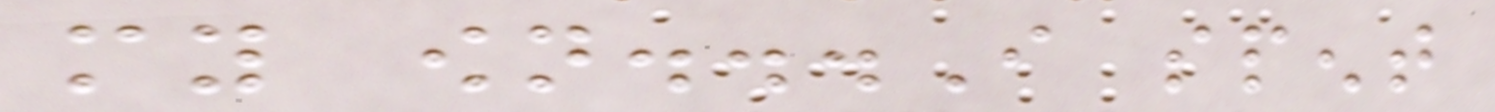my own...I spent
